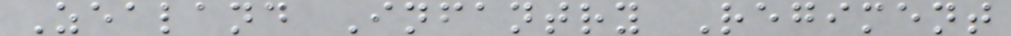Zealand Infantry Regiment
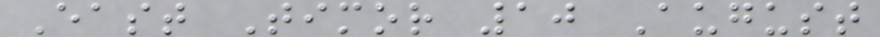East Timor 10 August
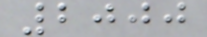2000
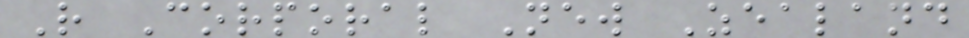R Corporal New Zealand
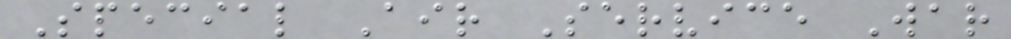Special Air Service War
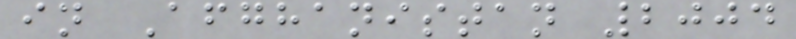in Afghanistan 2004
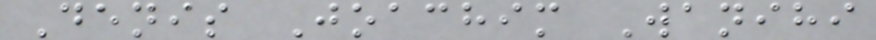Denis Joachim Wanihi
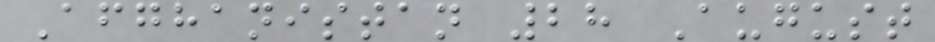Afghanistan 28 August
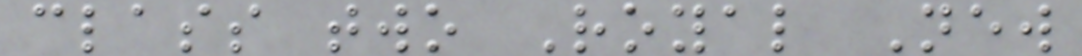class two Royal New
